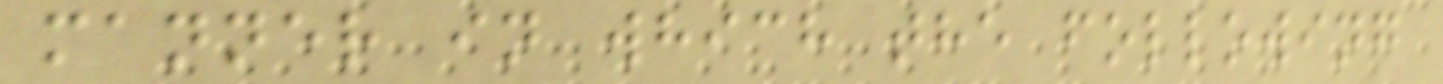manner in which the following
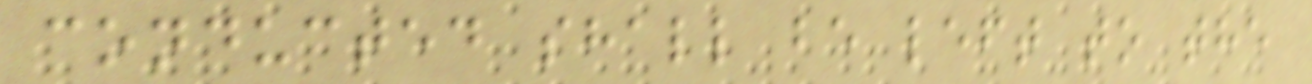conducted shall be left to the
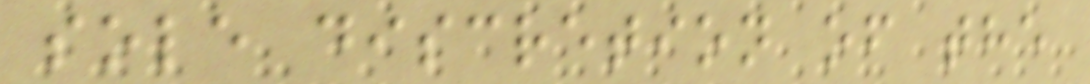sole discretion of the
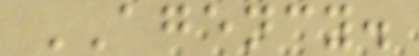AGENCY.
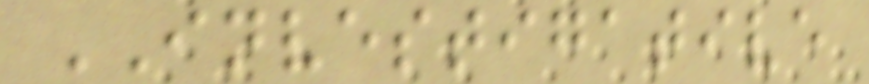INVESTIGATIVE
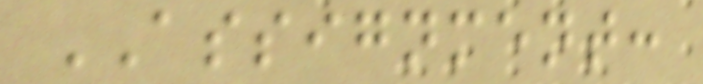ASSIGNMENT:
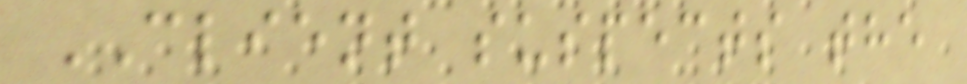CLIENT suspects the
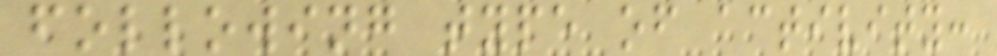following type of activity:
